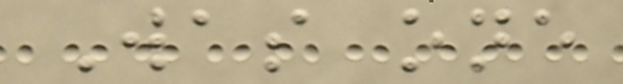Was one
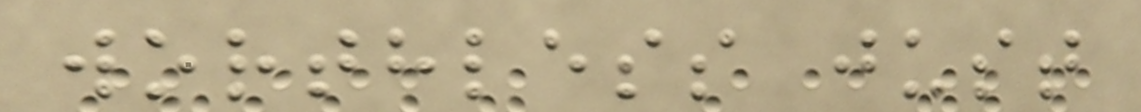worthless just
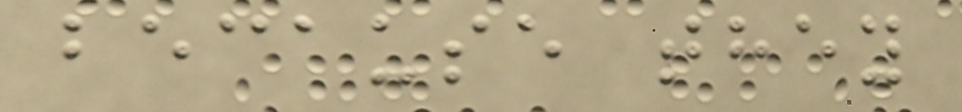because they
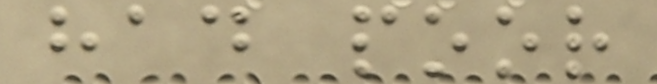had poor
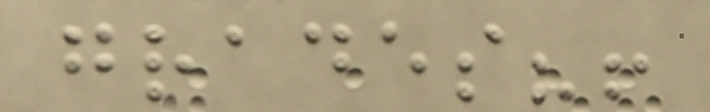grades?!
